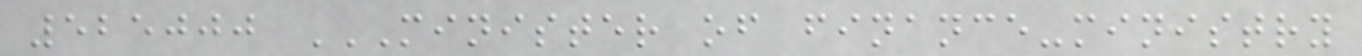525000 MINISTER OF FINANCE-MINISTRY
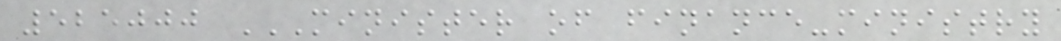525000 MINISTER OF FINANCE-MINISTRY
